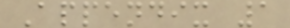Appendix 1
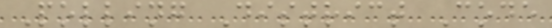Polling District Code
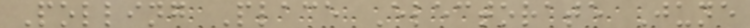Polling Place Electorate June
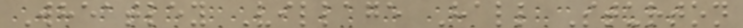Wheatley Village Hall Sturton
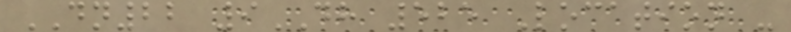DN22 9DH 525 Location -
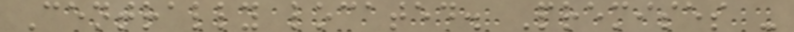Centrally located. Premises -
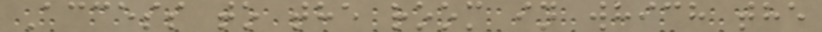Access to the room in which the
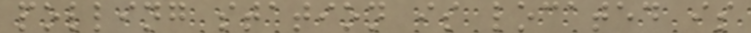polling station is located is
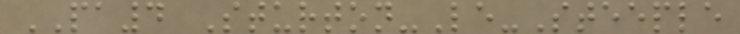PA4 Sturton-Le-Steeple
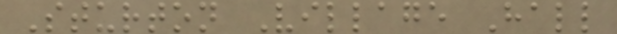Sturton Village Hall
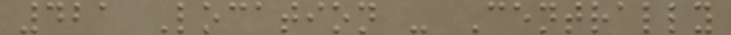421 Location - Centrally
